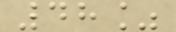48%
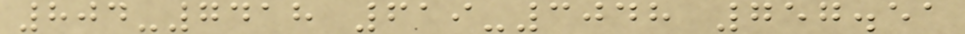804-7418 619-3048 757.51
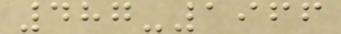487-1966
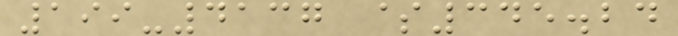199-4137 $345.24
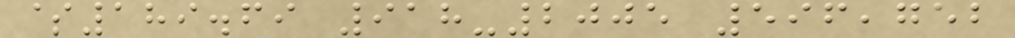$189.69 918-2005 596,752
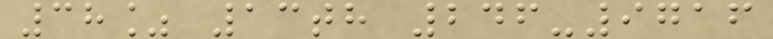38% 13th 246-9716
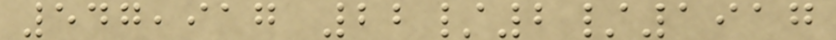547,917 22/2/1917
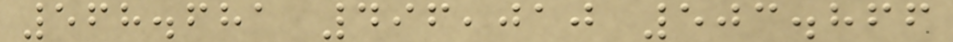568.681 496,010 503.866
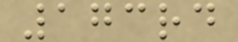173rd
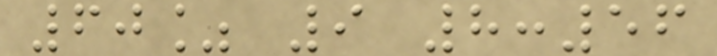60% 9 8:56
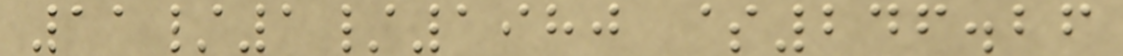11/1/1980 $246.26
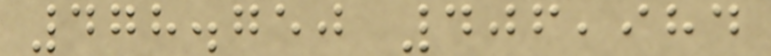478.750 406,984
